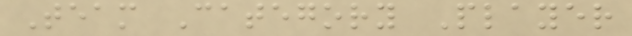Team Category Player
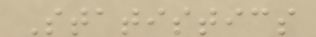Statistics
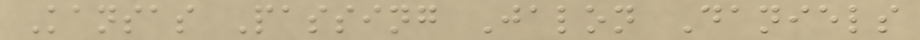Kansas Passing Jalon Daniels
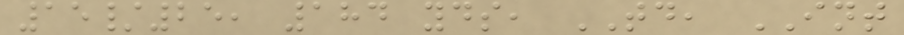15/25, 184 yds, TD, INT
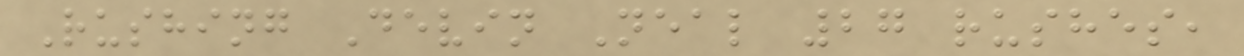Rushing Devin Neal 27 rushes,
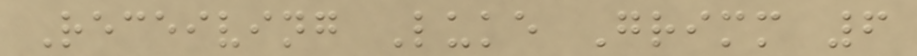Receiving Luke Grimm 6
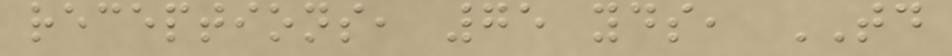receptions, 75 yds, TD
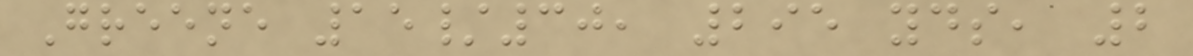Greene 15/30, 295 yds, 2
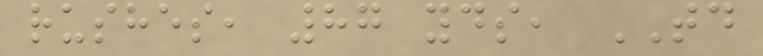rushes, 87 yds, TD
